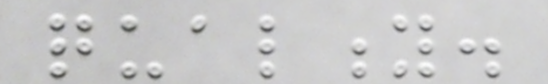quality.
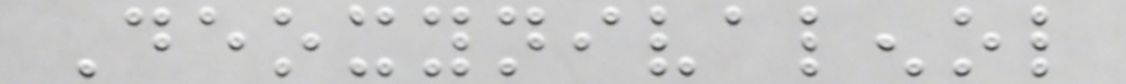Deoxynivalenol
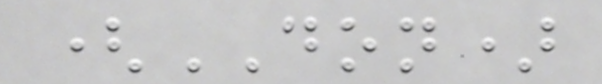(DON)
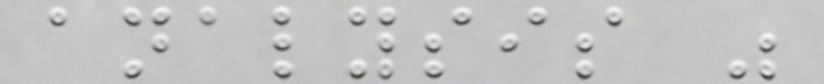analysis was
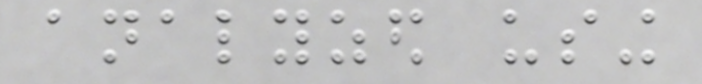analyzed using
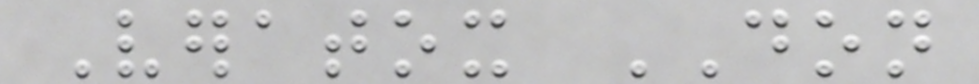Veratox DON
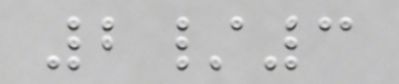2/3
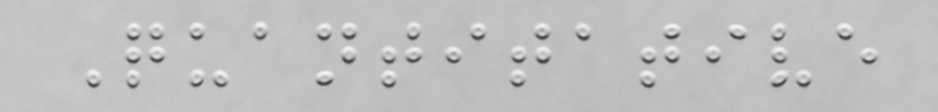Quantitative
